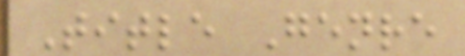Title Genre
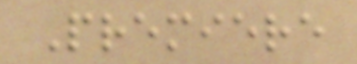Premiere
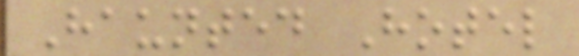Haunted Hotel
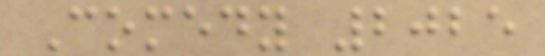Comedy 2025
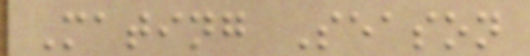Mating Season
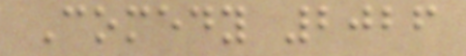Comedy 2026
